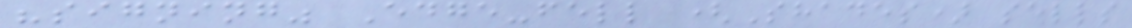"signing" Edge-fell (Shades) sells
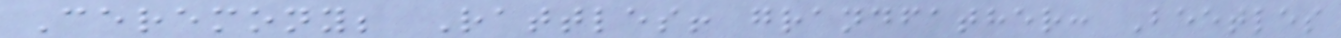Ceremony; Rattles! grandfather: Beetles
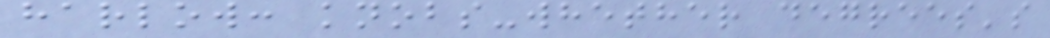harlow: knobs-whether degrees's
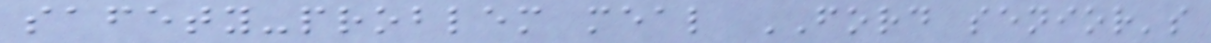safety-problem meal FORD senior's
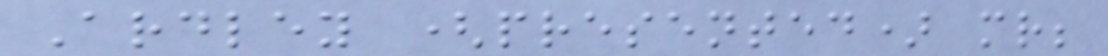Ardley (presented) mr;
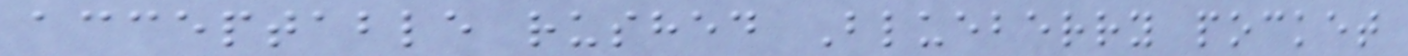acceptable rushed Blueberry pocket
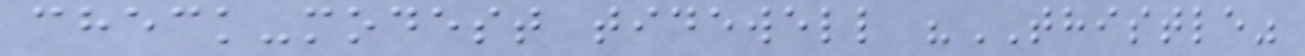check-modest tidewell "THISTLE"
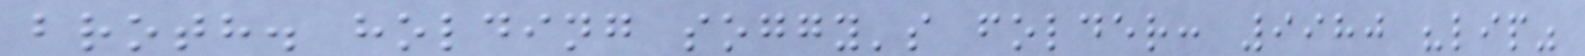broth. holding soggy's folder: 9980 "lip"
